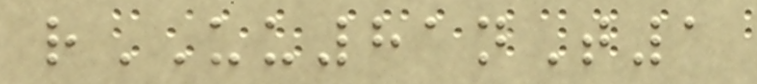rUU81nT1
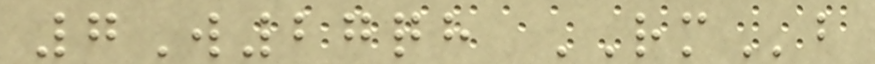7W27qh RMb
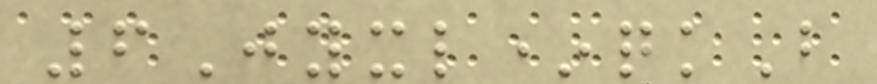6Jyxl*qkB
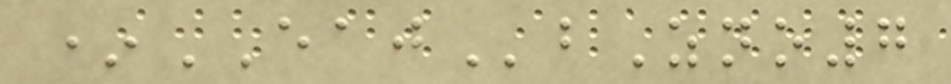*EAJbZno7
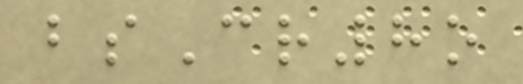bsCr8o
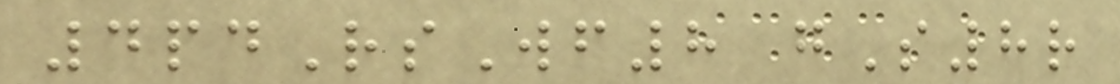4pdRsWf8 gS8r
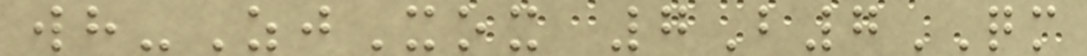wh-ZjXox 7B7QM
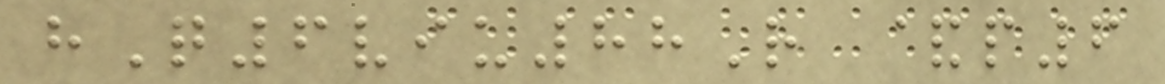hQ6viu88R &p6
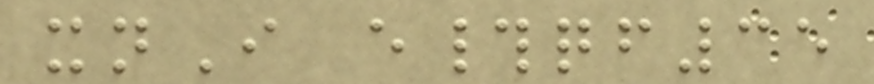xnI e#qf35
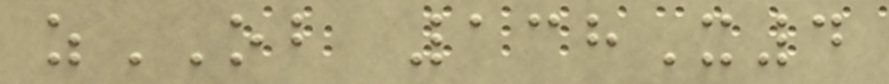zOB 138X4
